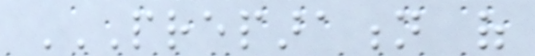PREPARATION OF
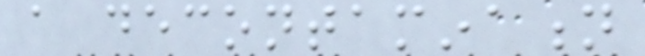a decontamination
